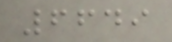6649
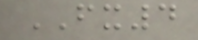FX4
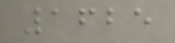1625
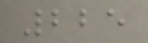225
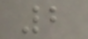2
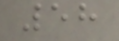58
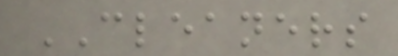CLEANERS
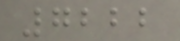7222
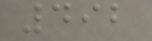492
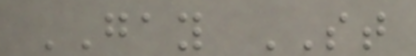GAY ST
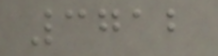3712
